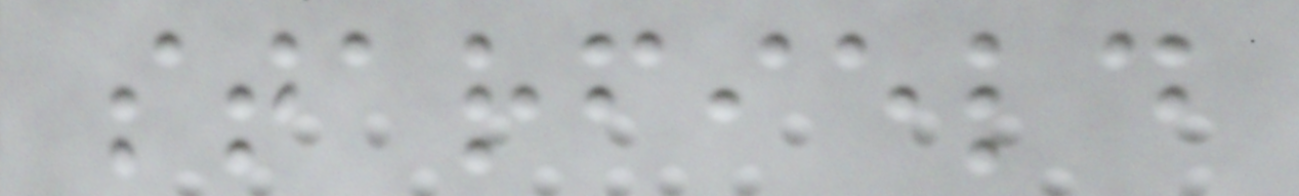starfield
